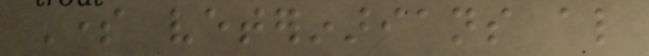Some veterinarians also
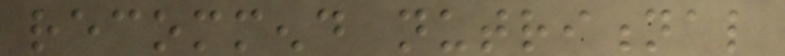recommend nutritional
